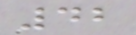42
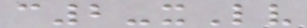c2-xLv
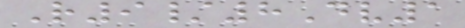R9/8Dv1
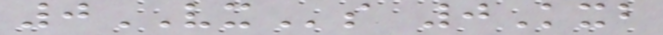0VXs 0Kxb
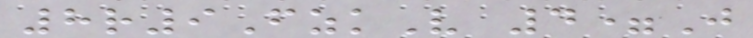8r9FzkV 4=J
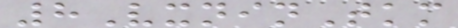8VxninTkm
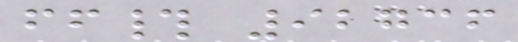ff# 92736
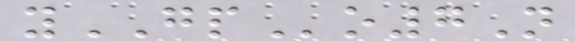yGPo7N
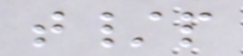t/p
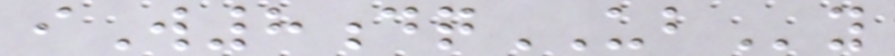iW8dqUBy
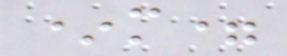*m=
